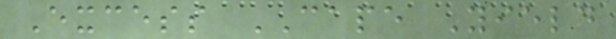Excess CAPE Yield
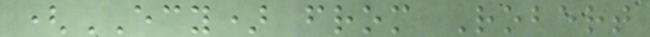(ECY) from Robert
